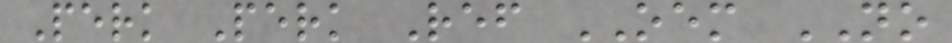Perk Perk Ref OEM NO
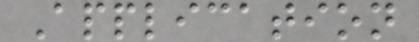Application
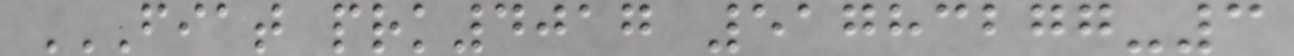FIAT PRK4017 51783277-3
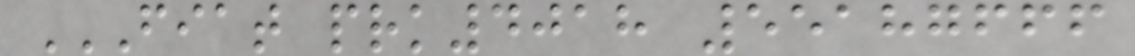FIAT PRK4018 55187666
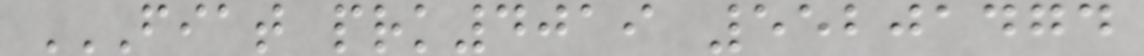FIAT PRK4019 55201474
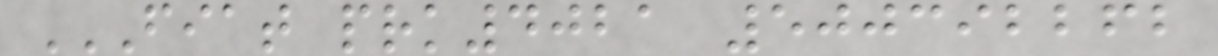FIAT PRK4021 500392262
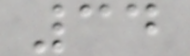34
